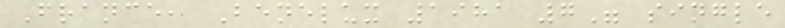France, Benelux 1981 7" single
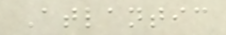Atlantic
